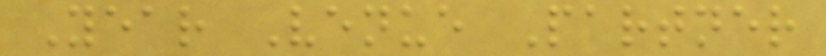Year Venue Partner
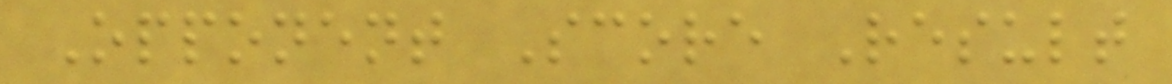Opponent Score Result
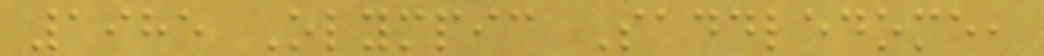1985 Olympic Saddledome,
